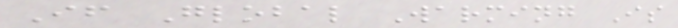If Global Warming Is
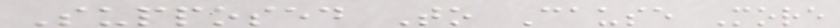Supposed To Cause More
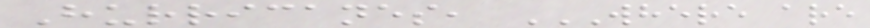Hurricanes, WHERE ARE
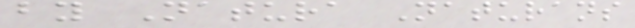by Natura Naturans
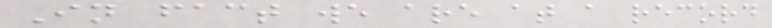In fact we are at a record
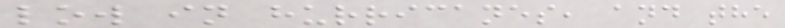low in hurricanes, and the
